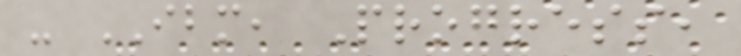- IBM, Progress,
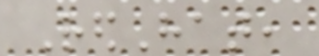RedHat,
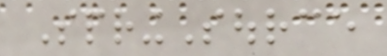SpringSource
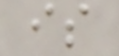is
